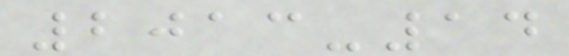2013-14
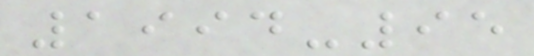1994-95
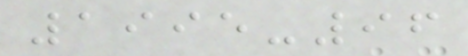1995-96
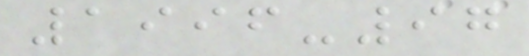1996-97
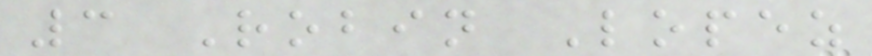3 Robin Lopez
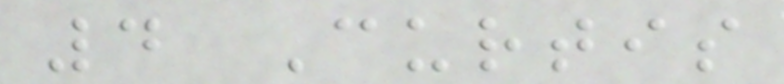4 Curtis
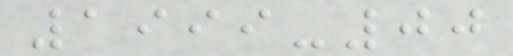1999-00
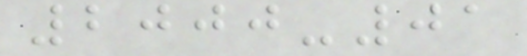2000-01
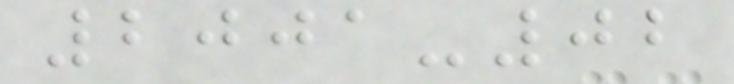2001-02
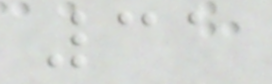31
